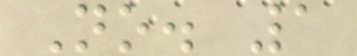No. 1
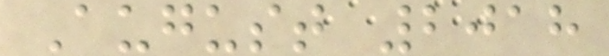August 2018
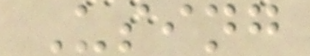Using
